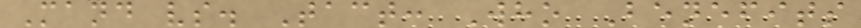Mand vs. Tact: Who Benefits
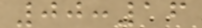00:16
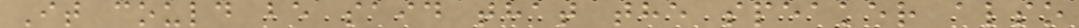It could be said that the speaker also
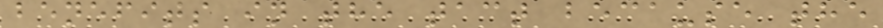benefits in the tact because the
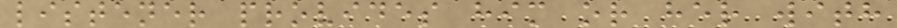listener provides him or her with
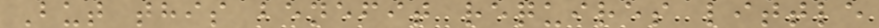But this benefit requires little
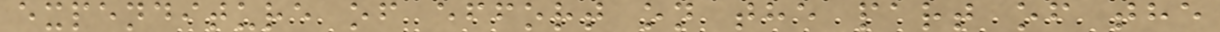expenditure of effort on the part of the
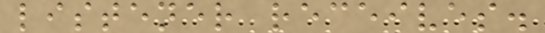listener receives.
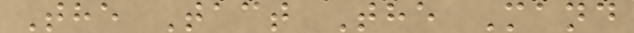The Tact The Mand
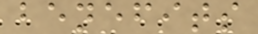benefits
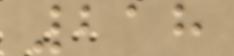218
